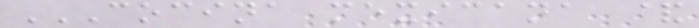COCINA MEXICANA &
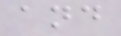and
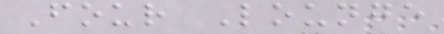Four Lounge
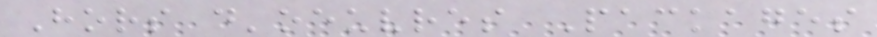Hors d'oeuvres Packages
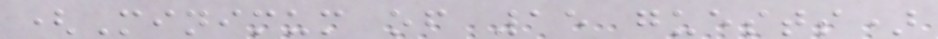(Minimum of 15 guests)
